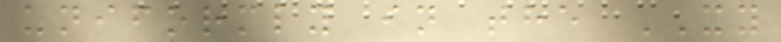uniformly in the XY
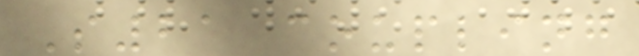S21 coupling
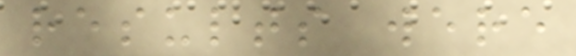results were
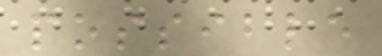possible
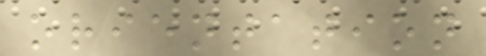orientation
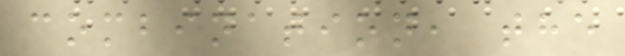combination, the
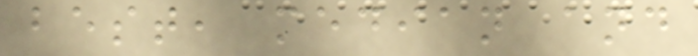best, median and
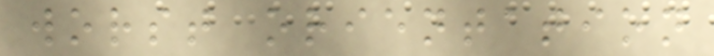worst orientation
